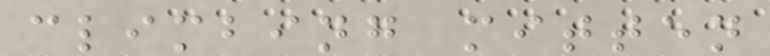climbing mitten
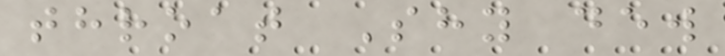throat Shy dew
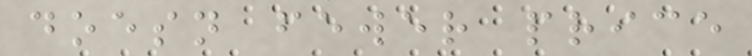doesn fewer price
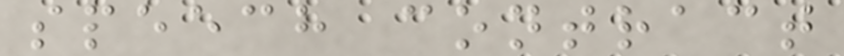speech contract
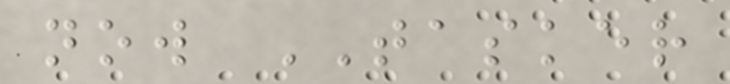now TASKER
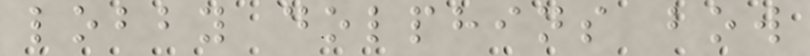lobby dolphins bow
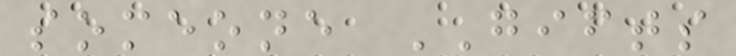someone GIFTS
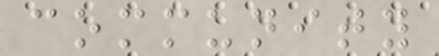community
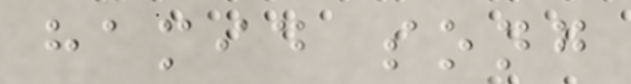hamid song
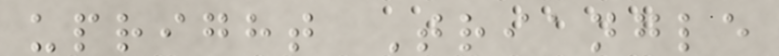upright Triangle
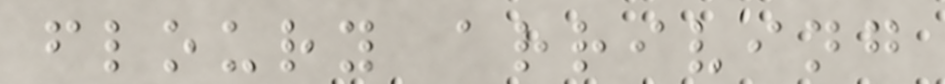floury arriving
